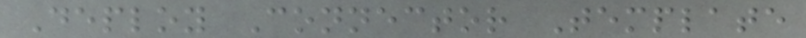Deploy Connector Template
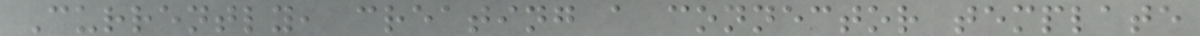Currently, creating a connector template
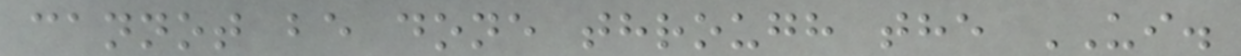cannot be done through the UI.
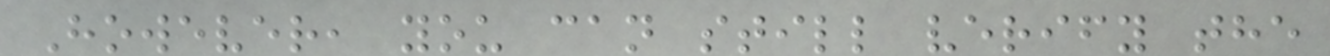However, you can still verify the
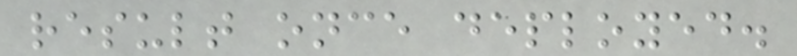result once deployed.
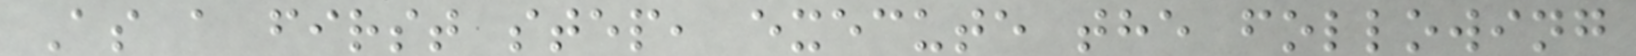As a first step, execute the following
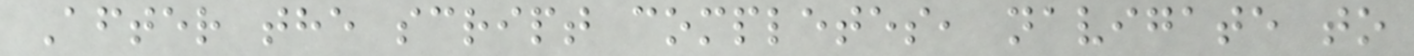After the script completes, navigate to
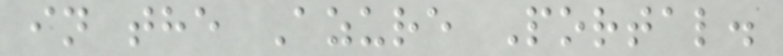in the Azure Portal.
